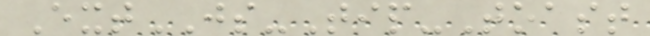ExtJS-Tip-Toast
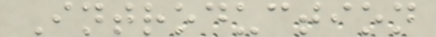Introduction
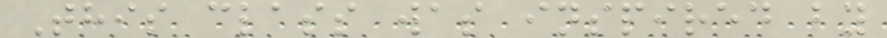This class was inspired by
